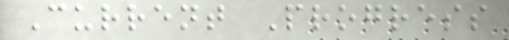Current Progress
